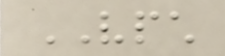VPCH
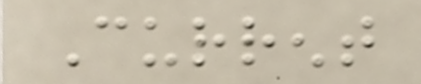Current
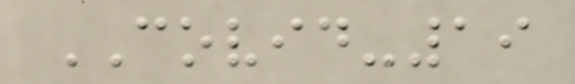COVID-19
